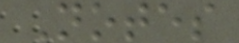Notes
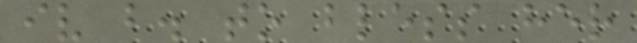iv b. to bless her
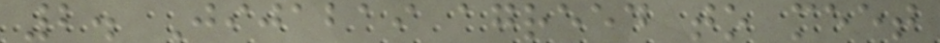2. Jijabai agreed to meet
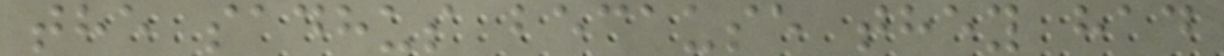the sadhus because they had
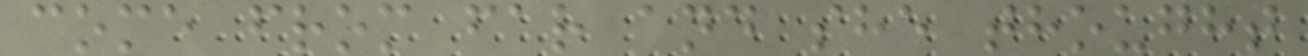come from far and she thought
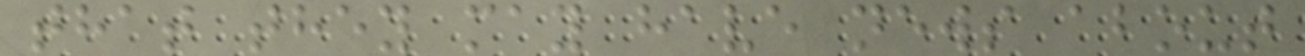that they may have news about
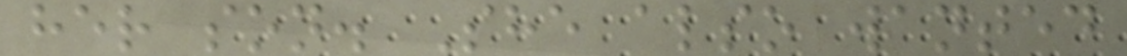her son. She also wanted
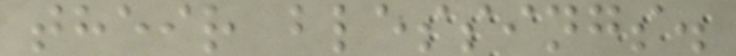their blessings.
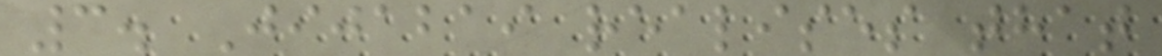3. Jijabai realises that
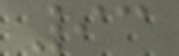93
